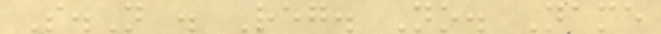S.N . Reg. No. Name
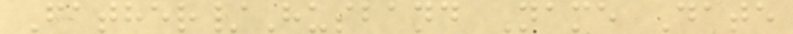Father/Husband Name Date
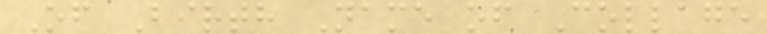Of Birth Name of Collage
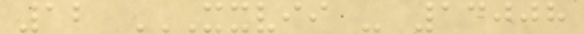12 XXVII - 13008
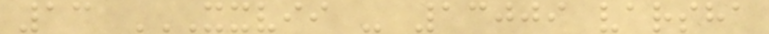13 XXVII - 13009 VARSHA
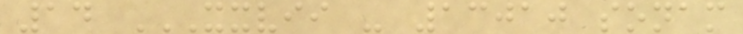14 XXVII - 13010 SONAM
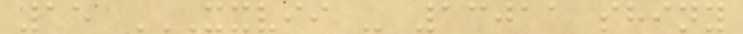15 XXVII - 13011 SHINY
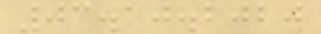03.10.2020
